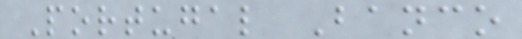Portugal Banco
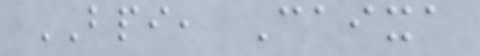BPI, Caixa
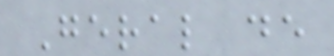Geral de
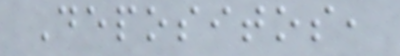Depositos,
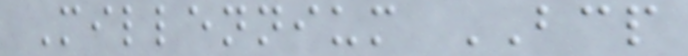Millennium BCP
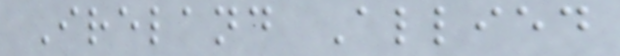Ireland Allied
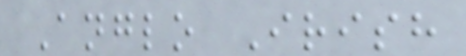Anglo Irish
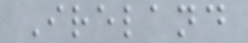Ireland
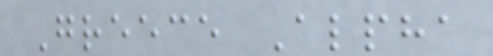Greece Alpha
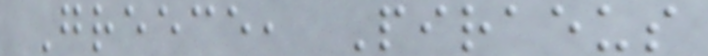Greece, Piraeus
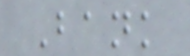Bank
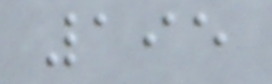195
